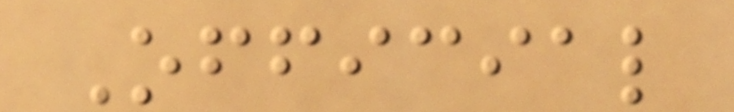Official
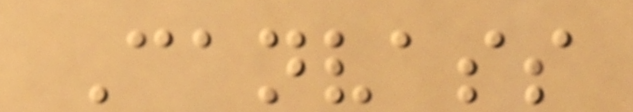Canvass
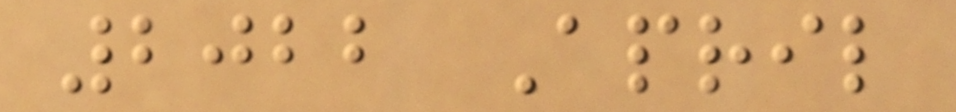2022 April
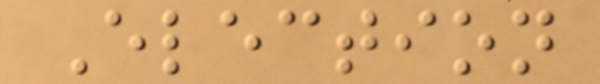Election
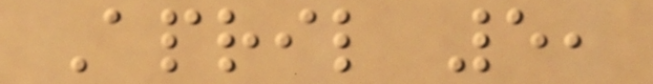April 5,
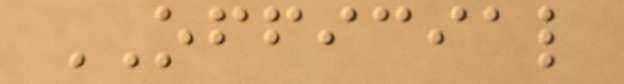OFFICIAL
